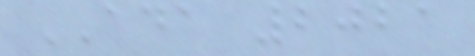ADA 2021
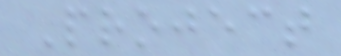Project
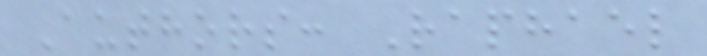Authors: Raphael
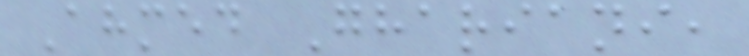Ahmed Ghariani,
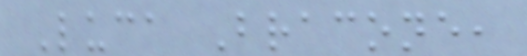Luca Bracone,
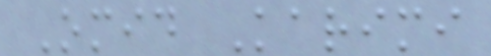Omid Karimi
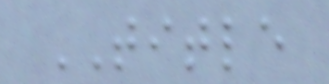TITLE
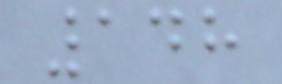148
